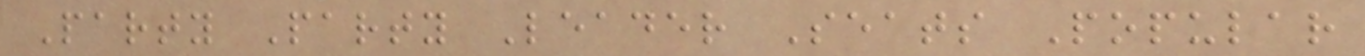Party Party Leader Seats Popular
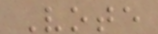Vote
